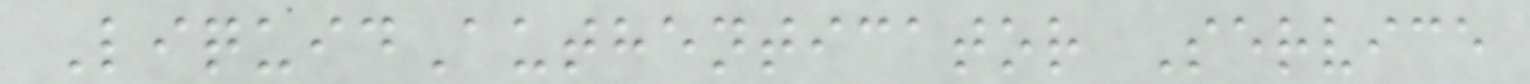LiquidAuthenticator Service
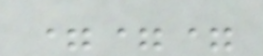===
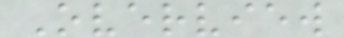Overview
